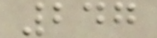247
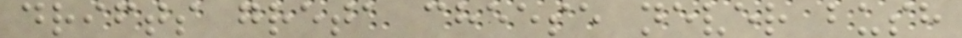drifts greta cheese never bush
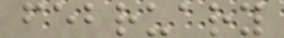february
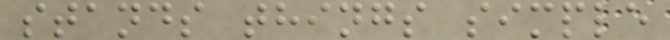stands things simple
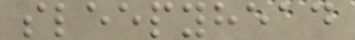sleepyhead
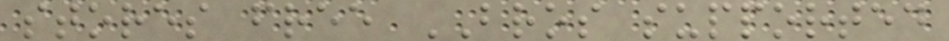stores free BROS supported
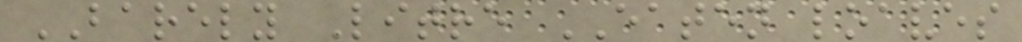BARELY Litre EATEN loaves
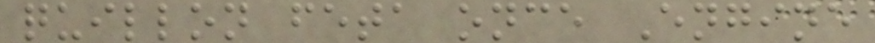quillon feta once Engine
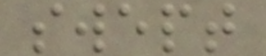swept
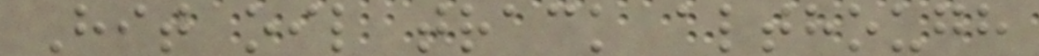Hit oil track although
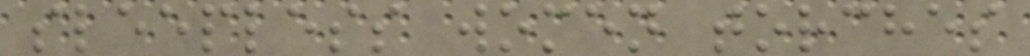sleepless women torches
